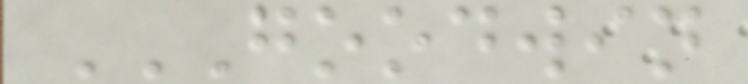GOODWIN
